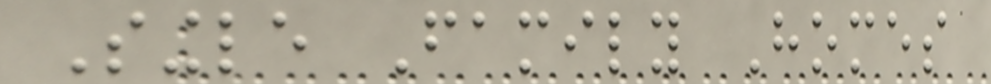Single Family Homes
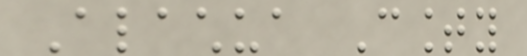Alachua County
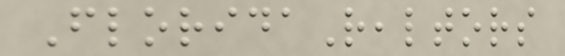FloridaRealtors
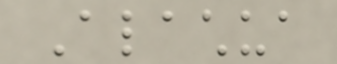Alachua
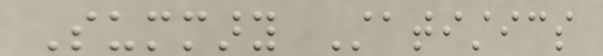Summary Statistics
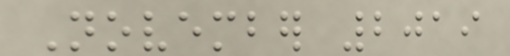November 2019
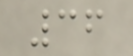36
